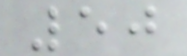50
